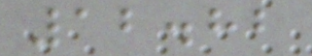12.82
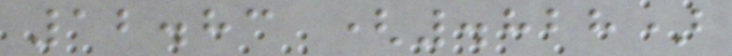12.83 (.828)
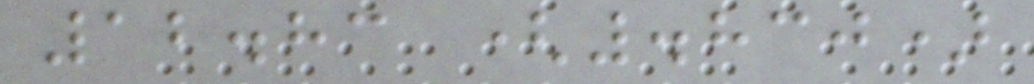12.83 (.830)
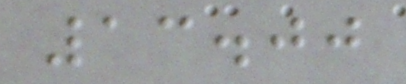13.00
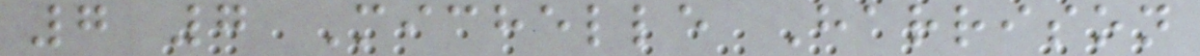7 7 Michelle Harrison
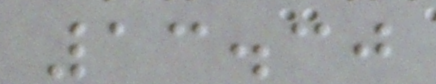13.30
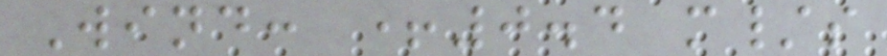Wind: +0.4 m/s
